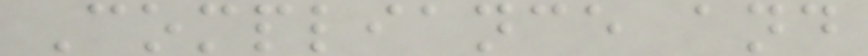Compliance and
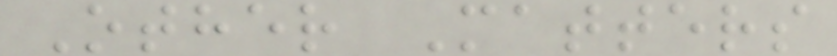Other Matters
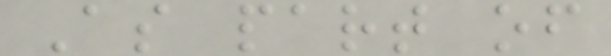As part of
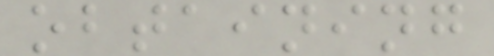obtaining
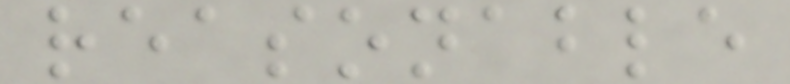reasonable
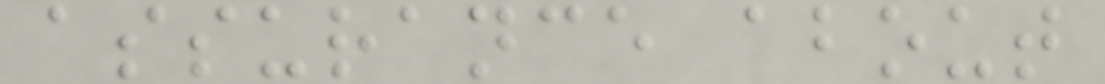assurance about
